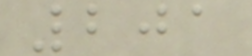201
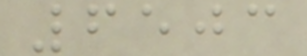6503
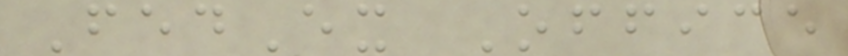FedEx Office
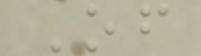Of
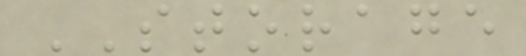STORAGE
